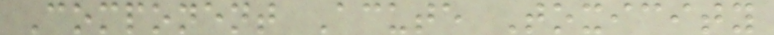Component Acute Toxicity
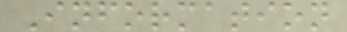Information
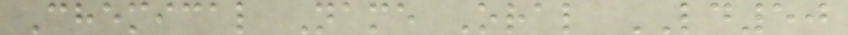Chemical Name Oral LD50
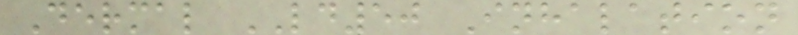Dermal LD50 Inhalation
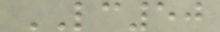LC50
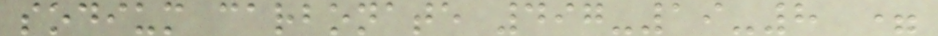sodium carbonate 497-19-8 =
